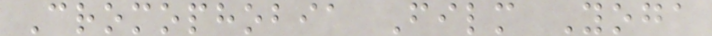Cromophobia Film Yoga
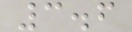3.6
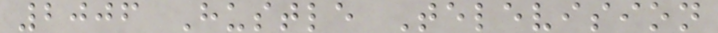2006 Hustle Television
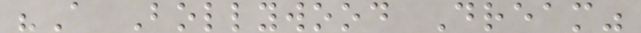"A Bollywood Dream"
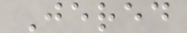Jered
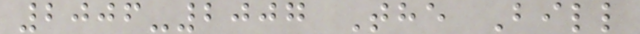2006-2007 The Bill
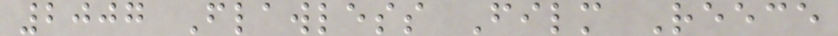2007 Flawless Film Reece
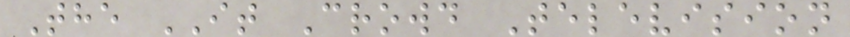The IT Crowd Television
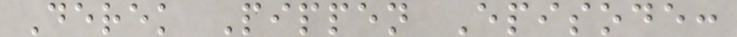Derek Pippen Episode:
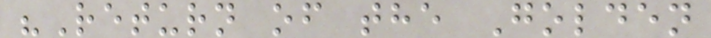"Return of the Golden
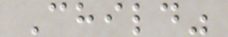Child"
